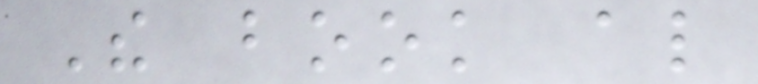The book also
